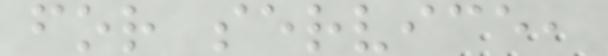for service,
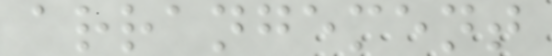arrangement
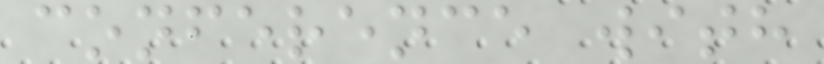conference with
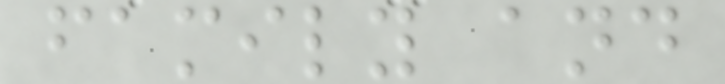family and
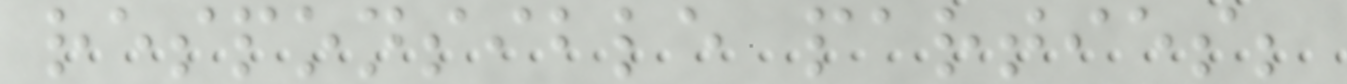responsible parties;
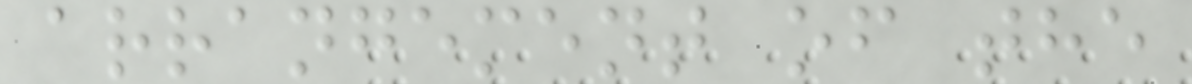arrangement of the
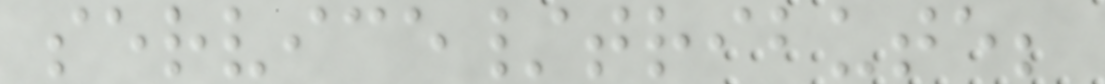service/tribute;
